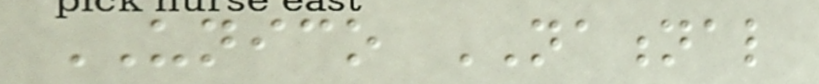UNICO NATIONAL
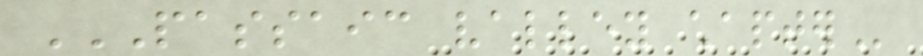PASSAIC VALLEY CHAPTER
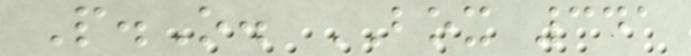P.O. BOX 341
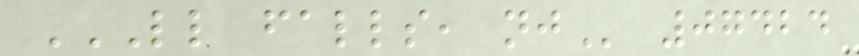LITTLE FALLS, NJ 07424
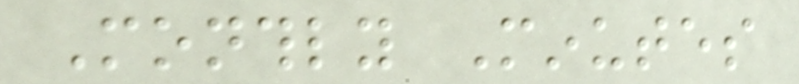Monthly Minutes
